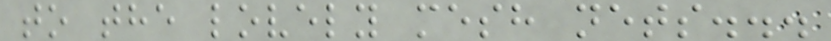to the lovely mesh nets...
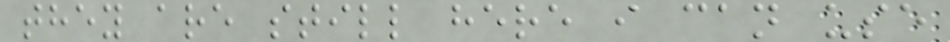they are still here i can use
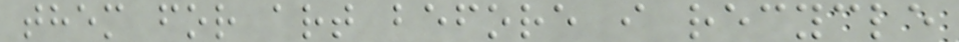them for art before i recycle
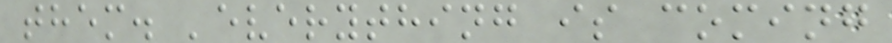them. 'everything is coming
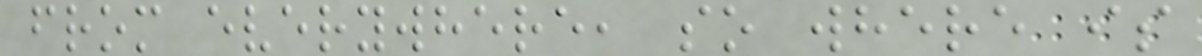from everywhere, so where is
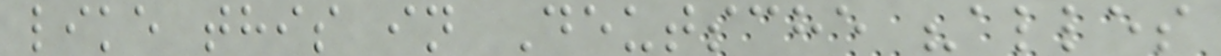like this in Deutsche "alles
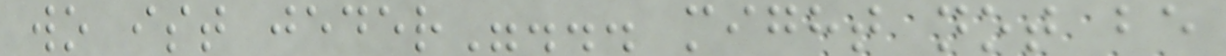wo ist jeder"... might not be
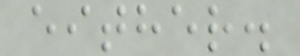either.
